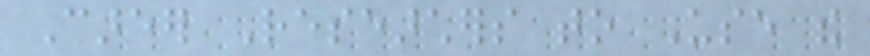Career Researchers to Use the
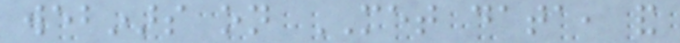webinars on MET data, and
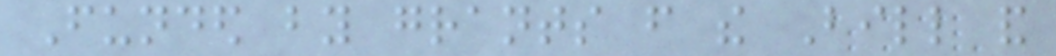Funded by grants from the Bill and
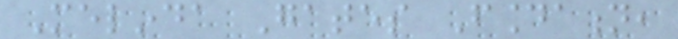Melinda Gates Foundation,
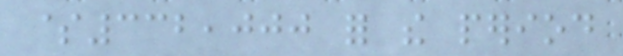$332,000 for the period
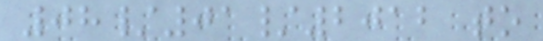08/01/2012 to
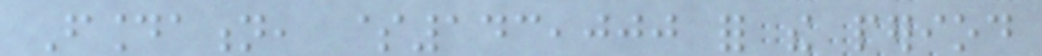Foundation, $143,000 for the period
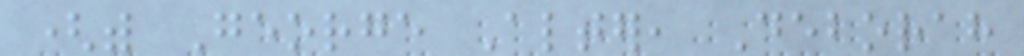(with George Alter, Deborah
